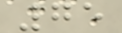75
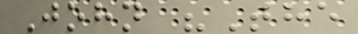John "The
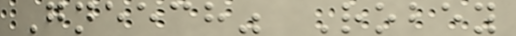Gneech" Robey
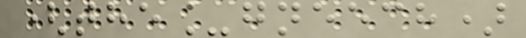(the_gneech)
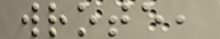wrote,
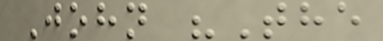John "The
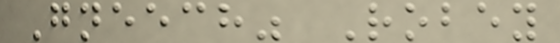Gneech" Robey
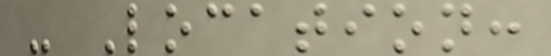- Location:
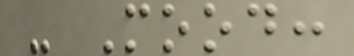- Mood:
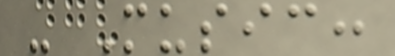- Music:
